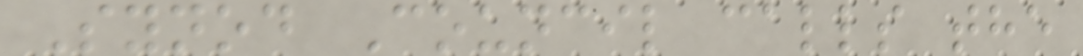Synod Council calls the
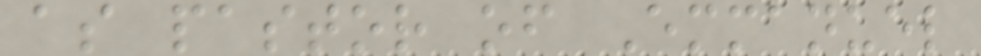as pastor of Emmanuel
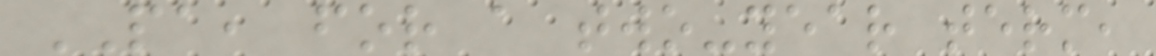PA, for a two-year term,
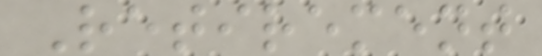Retirement
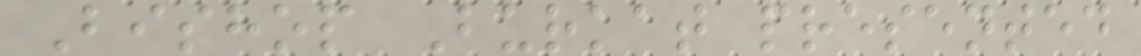Bishop Burkat presented
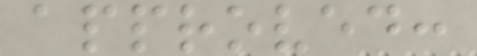approved:
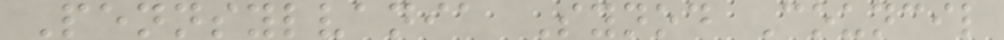Pennsylvania Synod Council
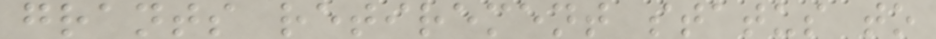grants retirement status to
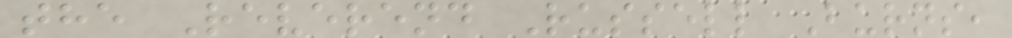the Reverend Russell Burns,
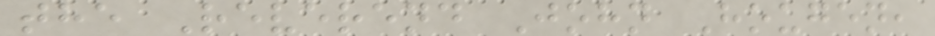the Reverend John Hougen,
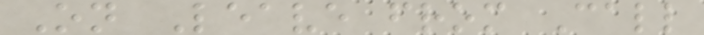On Leave from Call
